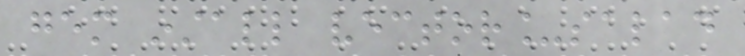gem install vector_salad
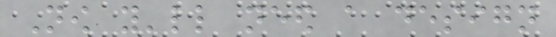Now you'll need a design
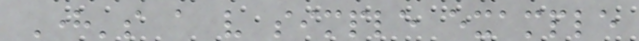Here's a very simple example
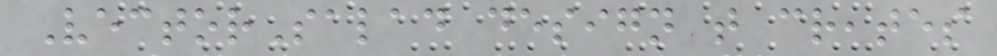VectorSalad design that creates
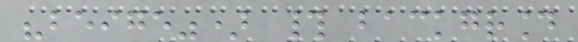"beige") # background
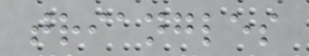triangles
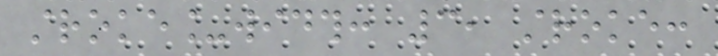stroke_width: 3, stroke:
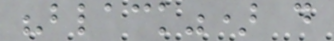"black") do
